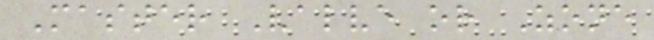Master Valve or Zone
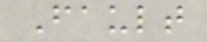Fault
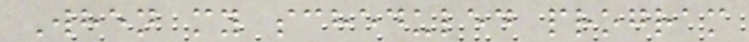When my scheduled program
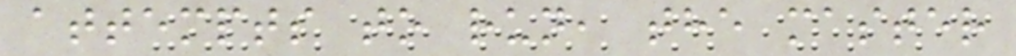attempts to run, the master
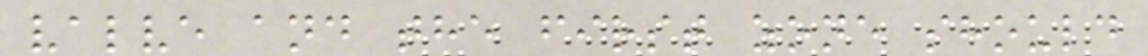valve and the first zone should
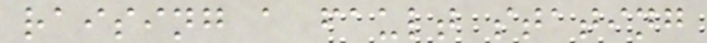raising a fault stating
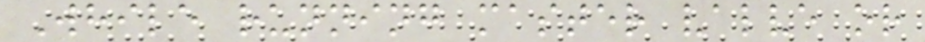While running master valve or
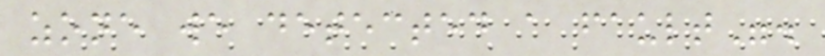zone we detected a fault".
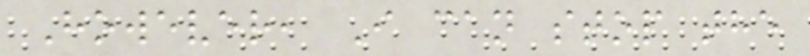However, I can stop the
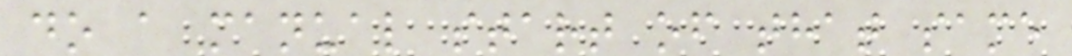do a manual start of that same
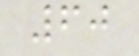60
